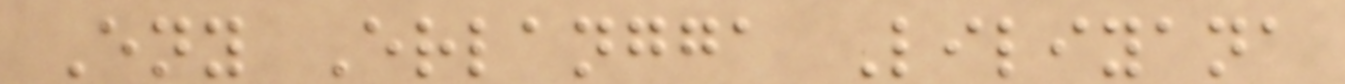Eny Erlangga Liliyana
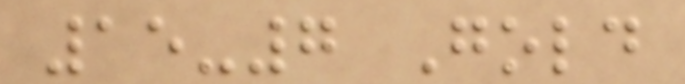15-7 Gold
